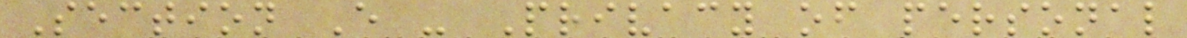Section E - Privacy of personal
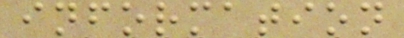information
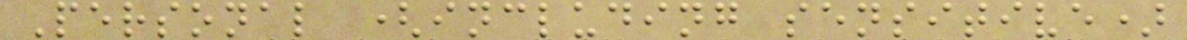Personal (including sensitive)
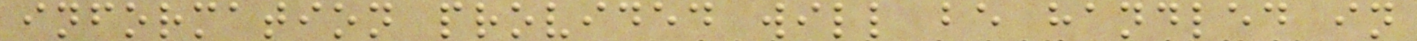information provided will be handled in
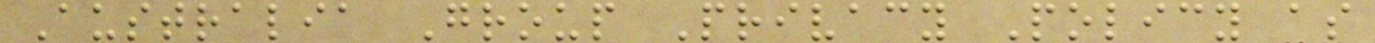Australia Group Privacy Policy as
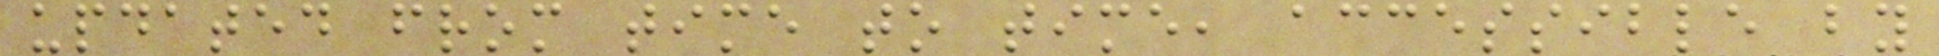updated from time to time, accessible by
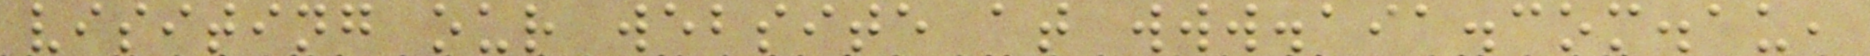visiting our website at www.aia.com.au,
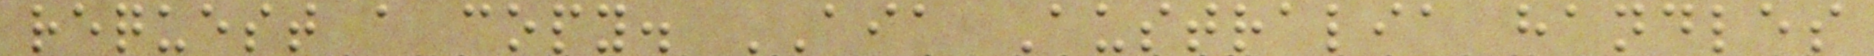request a copy. AIA Australia handles
